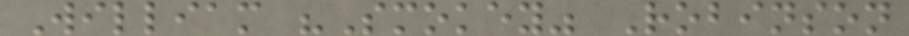William "Smokey" Robinson
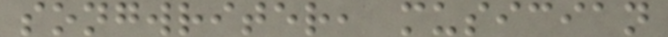songwriter, musician
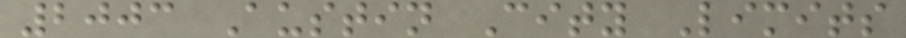2003 Austin City Limits
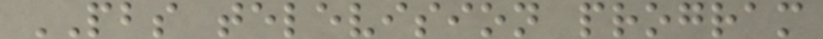PBS television program
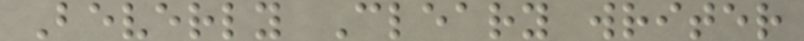Beverly Cleary writer
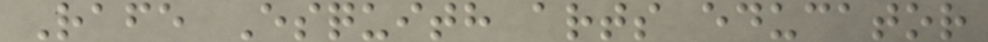Rafe Esquith arts educator
